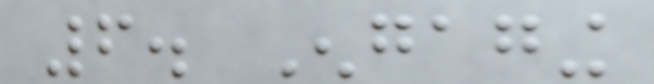6. Engaging
